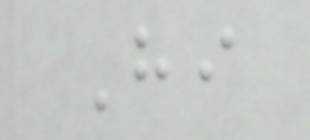Hi
